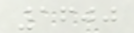1600
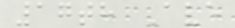17th Ave
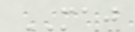MAJ
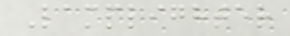Lamplighter
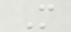M
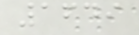1649
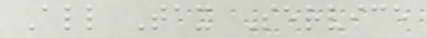All Tax Service
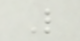L
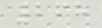268
